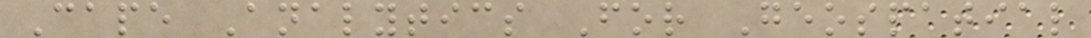Cape Analytics For Geospatial
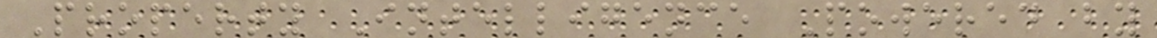Property Intelligence Powered by
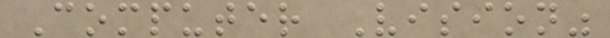Computer Vision"
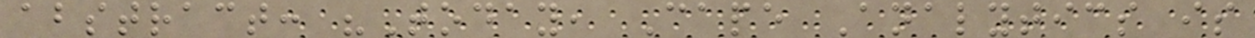abstract: "Today, Cape Analytics is
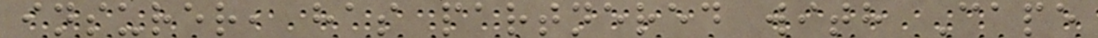insurer, has partnered with Cape
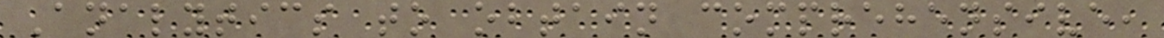Analytics to obtain comprehensive,
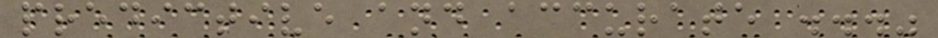predictive and accurate ..."
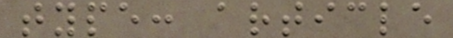type: article
